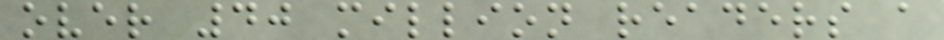over 40 million readers a
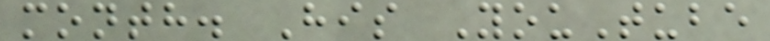month. His YouTube
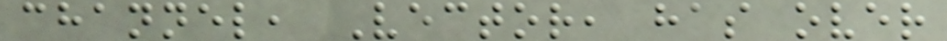channel, Vector, has over
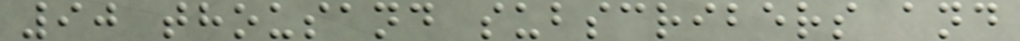90 thousand subscribers and
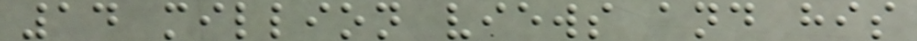14 million views and his
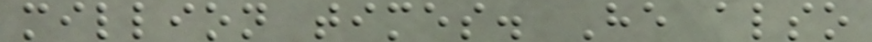million times. He also
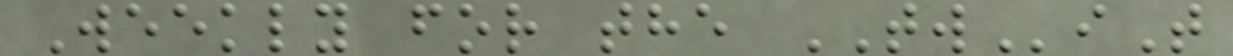Weekly for the TWiT
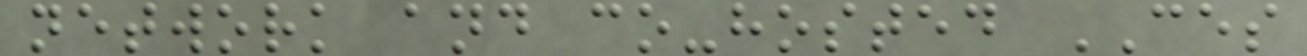network and co-hosted CES
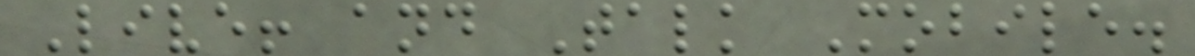Live! and Talk Mobile.
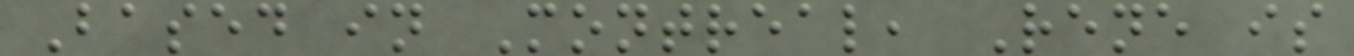Based in Montreal, Rene is
